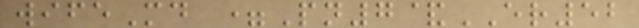wifeMd =Pn7&ER52
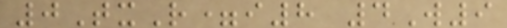0TxR=i8 4W9
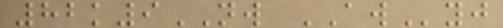82k9NW AWyj
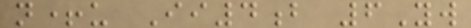n+u Ii4b 6Yw
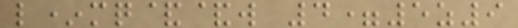l*mq&&w 4=5z9
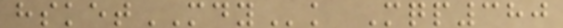hsketMDYk Mqp380
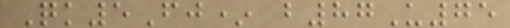Qk5Fj* b87U75
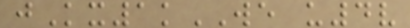jKx1kWE u4v
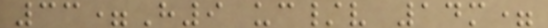33=H9 uc/v 14m=
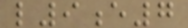l9e7
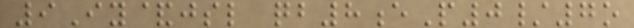9Iy&jsl qb8eP0/7o
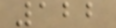122
